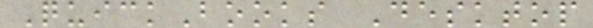QuickBooks Desktop
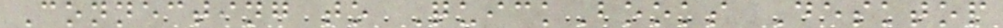Connecting to QuickBooks Desktop
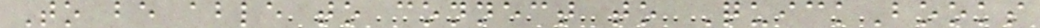To be able to connect to QuickBooks
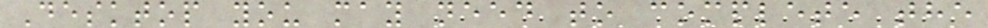Desktop you may need to complete the
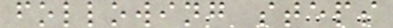following steps
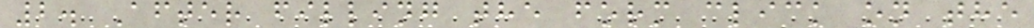2. After filling the form click on the
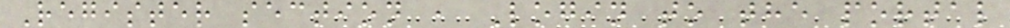Register section , Login to the portal
